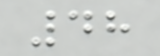48
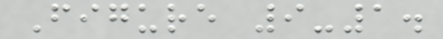Figure 9-1.
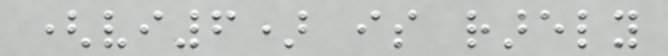(vi6) is rarely
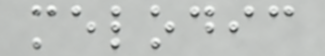melodic
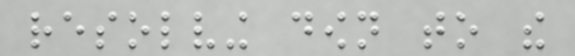resolving down to the
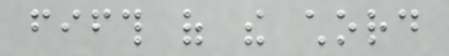fifth of the chord
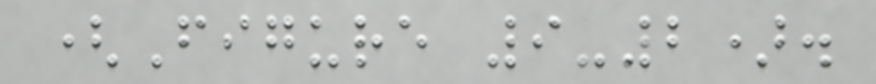(Figure 9-2).
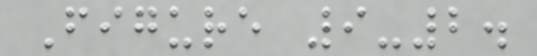Figure 9-2.
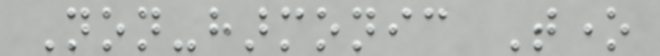Non-harmonic Tone
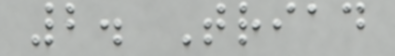2. Triad
